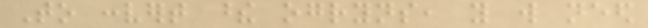To convert these ogryns, you will need
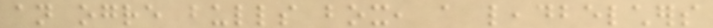an ogre bulls box, a leadbelchers
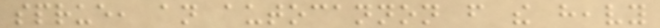sprue, an autocannon from the heavy
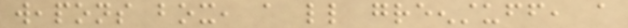weapons box, a little greenstuff, a
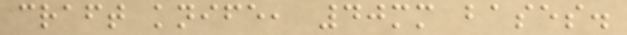craft knife, 40mm bases.
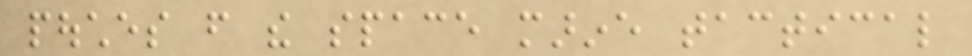pouches from the space marine tactical
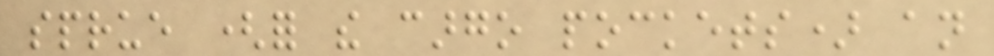sprue (for the cargo pockets) an
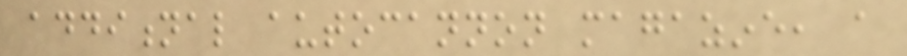additional autocannon magazine, a
